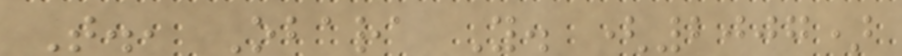T., Obara Y. (2007)
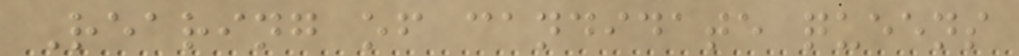Rearing of candidate queens
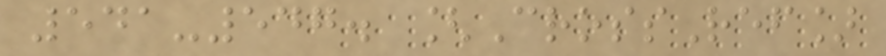541-547. [CrossRef]
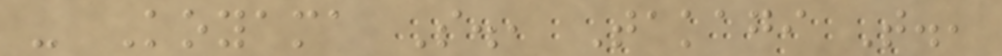- Koyama S., Takagi T.,
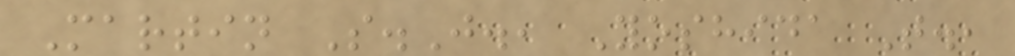Martin S.J., Yoshida T.,
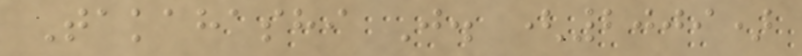Takahashi J. (2009)
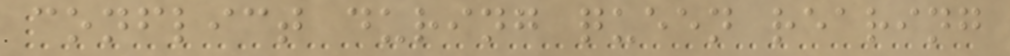conflict during queen rearing
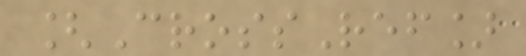[CrossRef]
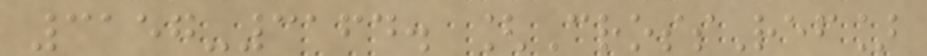3157-3164. [CrossRef]
